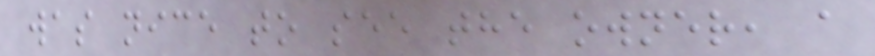was nice to see the owner, a
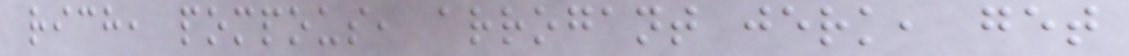rich, pompous, arrogant jerk, get
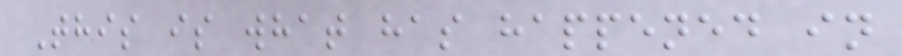This is what has happened in
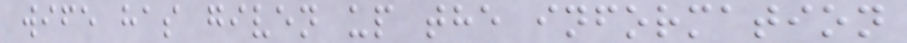wife has given up the information
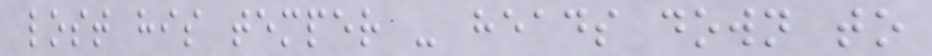lost his temper - heads down to
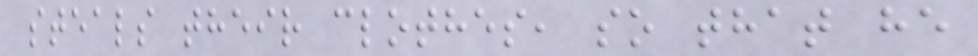steals their clothes, so that he
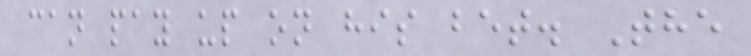can pay up on his bet. The
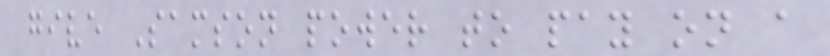give Samson power to pay on a
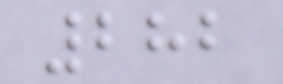282
